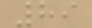89
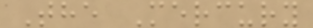The Mercury
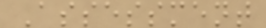Assessment
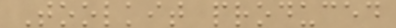Toolkit produced
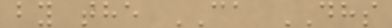by the CA DHS
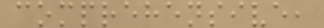comprehensive,
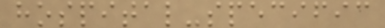hospital-specific
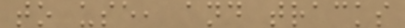to use, and tracks
